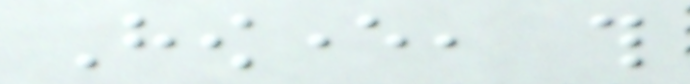However, this
